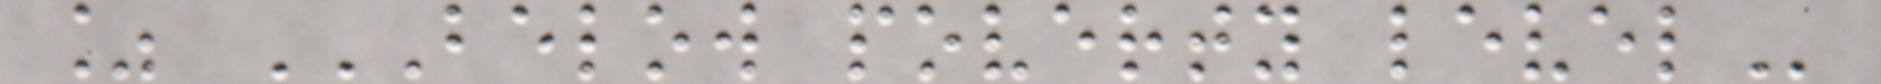% BELOW POVERTY LEVEL
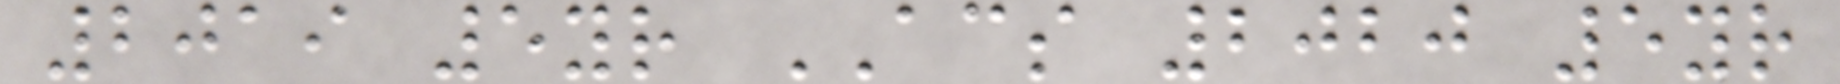2019 5yr ACS 2020 5yr
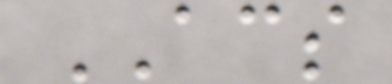ACS
